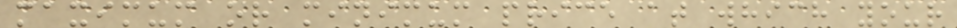maximum or minimum price at which your
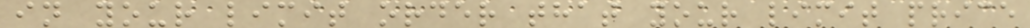in your limit order that your limit price
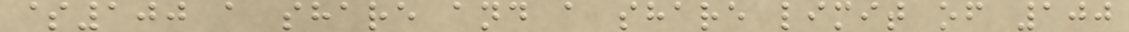$100 a share and a share limit of 100
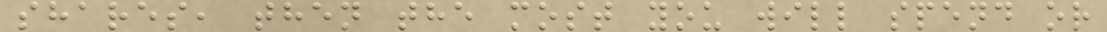shares, then the most you will spend or
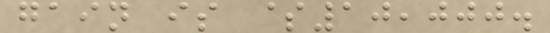gain is $10,000.
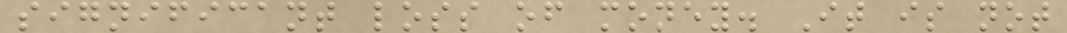significant loss of money. It is not
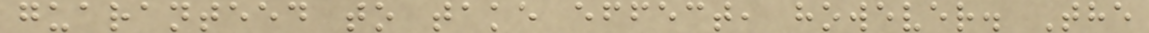guaranteed to take effect, however. The
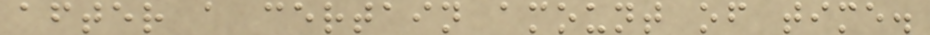after a certain amount of time.
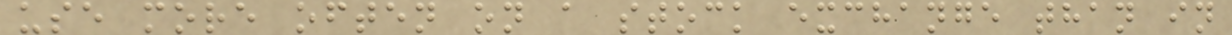use more often on a stock exchange than in
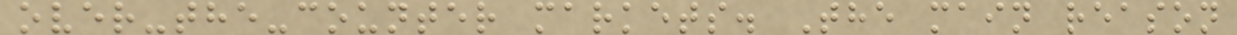over-the-counter markets. The main reason
